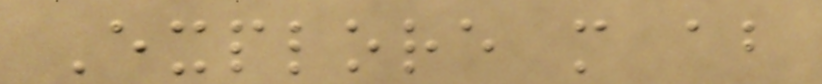Explore more about
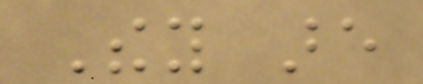They are
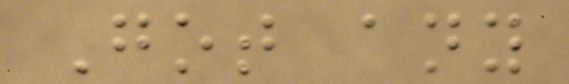Got any
